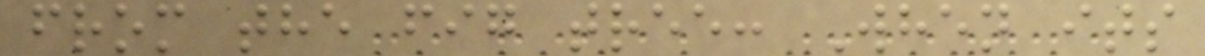from the fig tree: When its
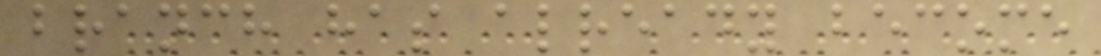branch has already become
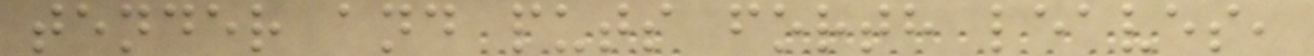tender and puts forth leaves,
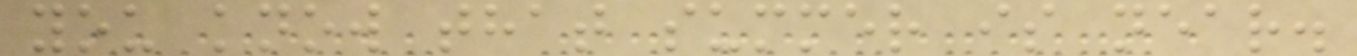you know that summer is near.
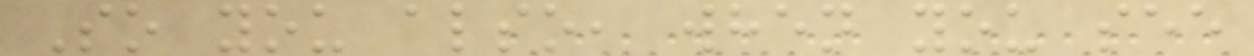So you also, when you see
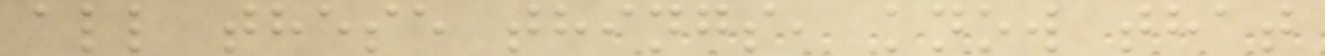all these things, know that
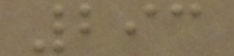293
